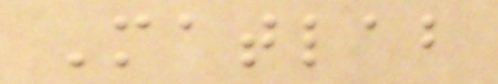Matlab
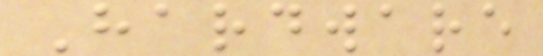Hardware
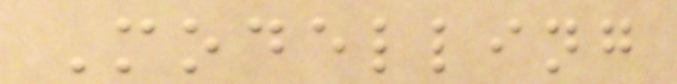Modelling
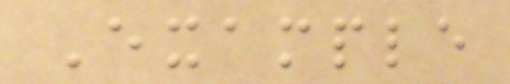Example
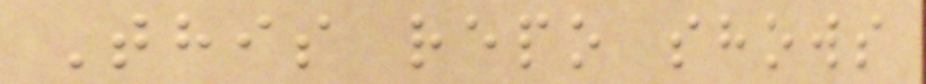This repo shows
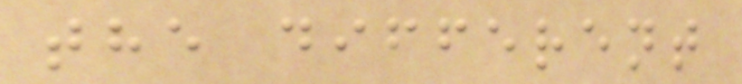the different
